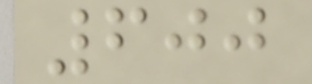600
